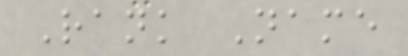Rank Name
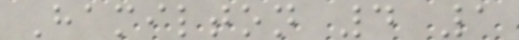Hamilton 4 1
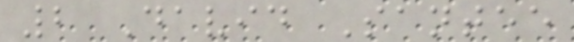2 David Santee
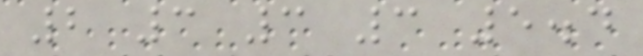2 3 3 3 5.4
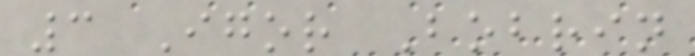3 Igor Bobrin
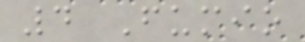4 Fumio
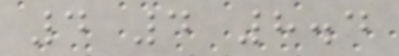4 4 8.4
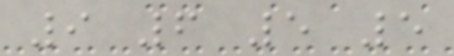9 6 5 5
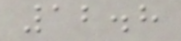12.8
